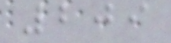209
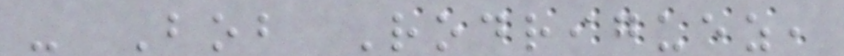- Bob Rodriguez,
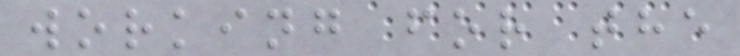working for the
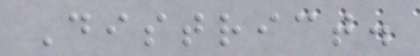District.
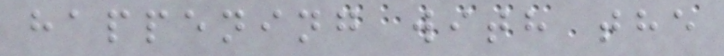happening with the
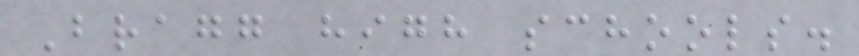Bragg high schools.
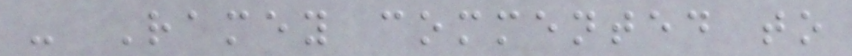- Ramey commented to
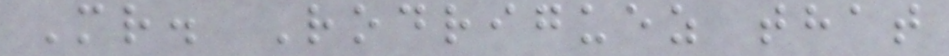Mr. Rodriguez that
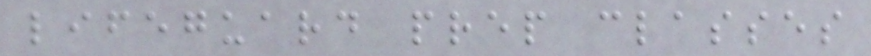lifeguard prep classes
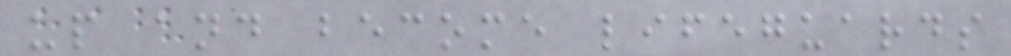up and become lifeguards
